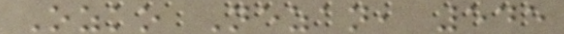Ozko Nezan, 545
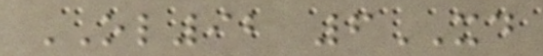OL92 6XD
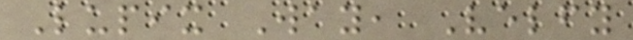Lupix Way, Velfy
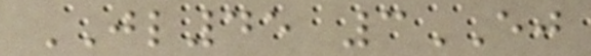JL45 3EJ
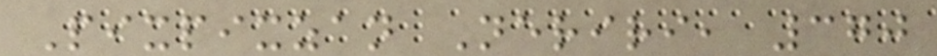Pixpixzan Neriri, 370
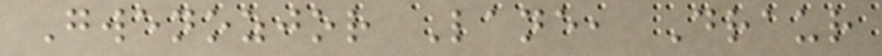Gwenozjor Lane, Draur
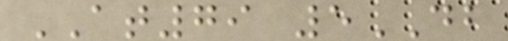AT79 5DB
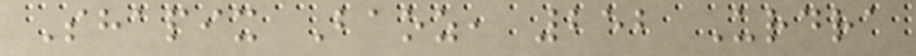Shapix Baoz, 252 Urdra
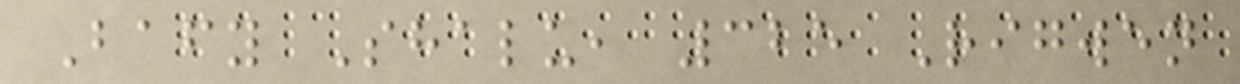Bafy Shalu, 325 Rigwen
